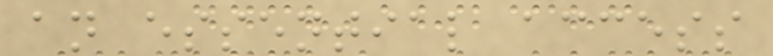an essential access
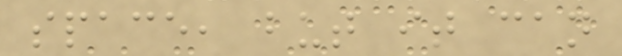space, but it can
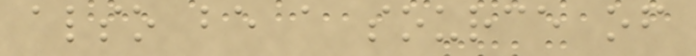also be a source of
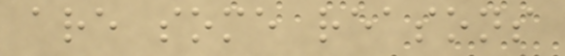are some reasons
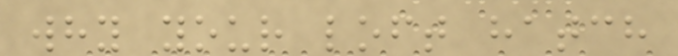why your loft hatch
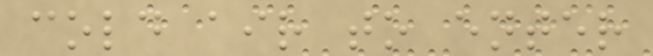cold air to enter
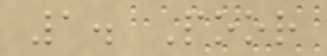1. Poor
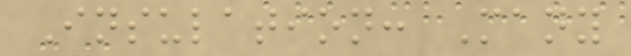Insulation: Many
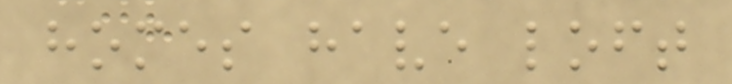homes have loft
